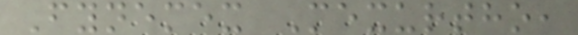Fynemex Mexurtho,
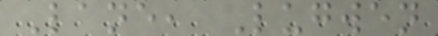Lane, Lugwen
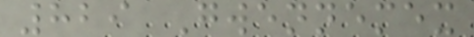829 Gwennemex
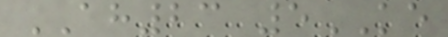AH23 5KE
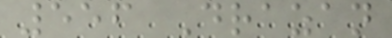556 Drazan
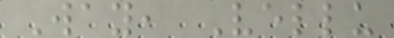Way, Vellu
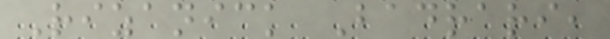Rizanick Badrari,
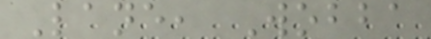Lane, Wobba
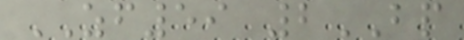ZF59 2BP
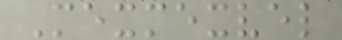Mexmexvel
